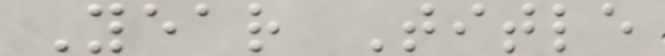Year Title
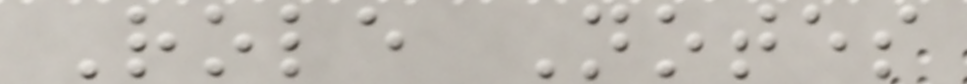Role Notes
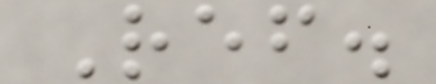Ref.
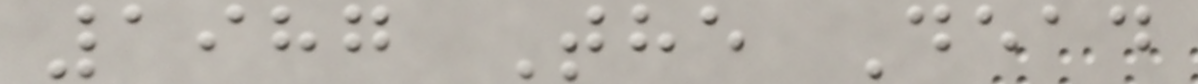1987 The Dead
